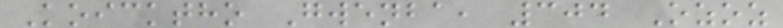Koicktho Gwenba, 304 Ozoz
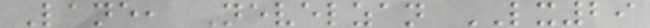Lane, Nevelzan LX29
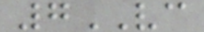7VC
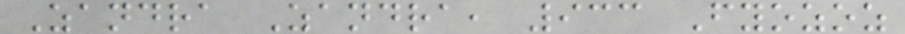Zandra Zandra, 933 Fyozoz
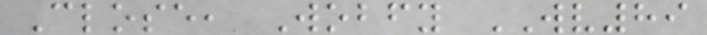Close, Wobfy WV89
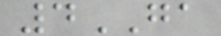4GA
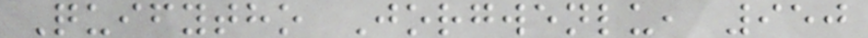Quifytho Jorgwenlu, 950
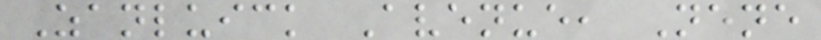Zanluick Avenue, Nene
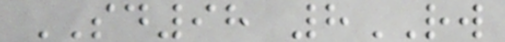SD98 8RW
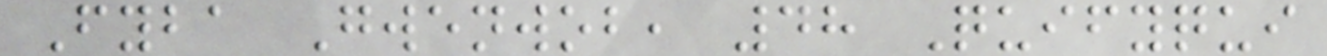Fyba Gwenwob, 48 Quifyqui
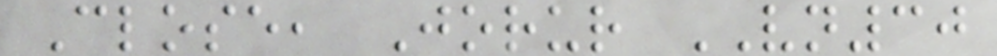Close, Jorur VN30
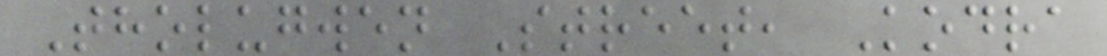Tholugwen Street, Kodra
